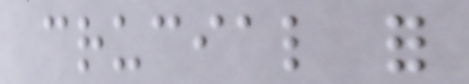crucial for
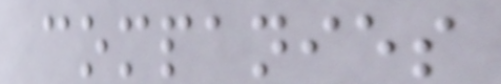companies
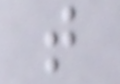that
